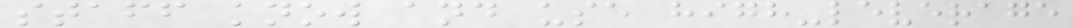staff know and use high-leverage
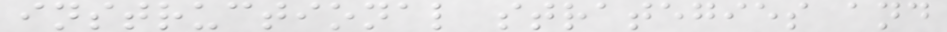instructional strategies and
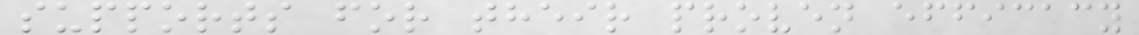supports for their proven efficacy
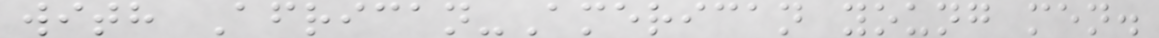with African-American young men.
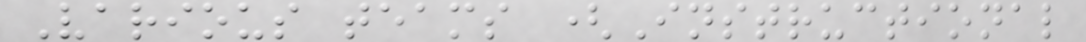Various teams (Instructional
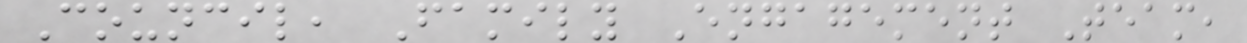Council, Family Engagement Team,
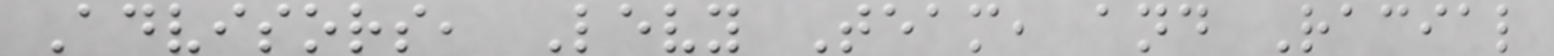Advisors, Levy Team, and Racial
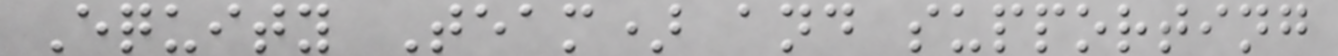Equity Team) and supporting
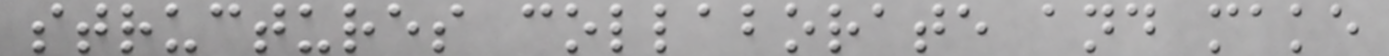structures collaborate and make
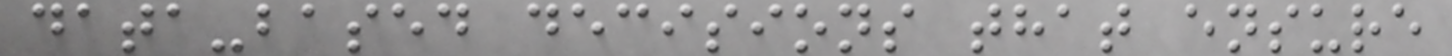data-based decisions that ensure
